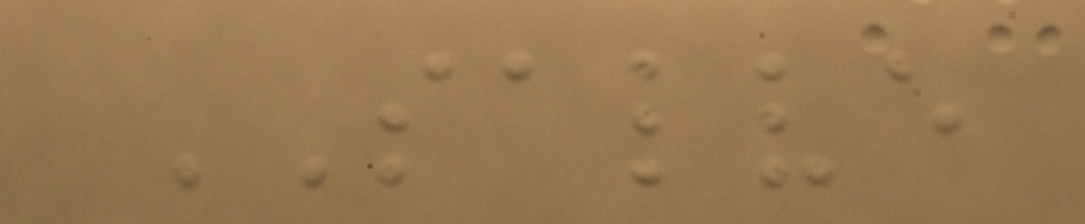SALVE
